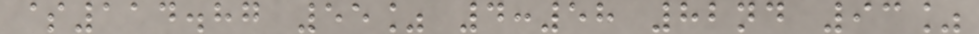$114.87 55% 4:58 82nd 93%
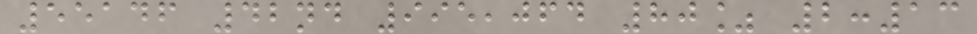55146 42nd 995,064 80% 2:13
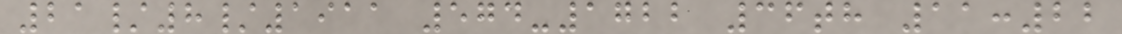21/8/1911 574-1722 36th 11:22
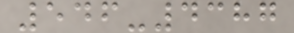546-4387
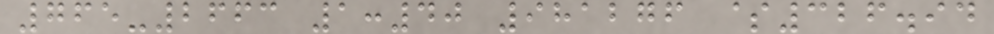765-2663 1:40 981276 $326.94
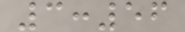3:56
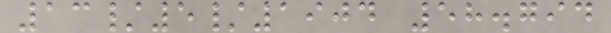13/5/1904 58.794
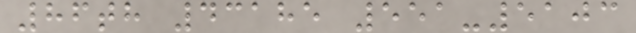86th 43185 551-5103
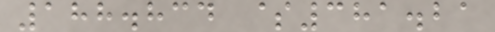188.834 $381.21
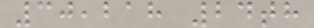30,218 24th
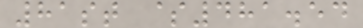81st $481.54
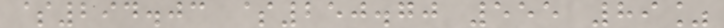$294.03 $250.70 555 89%
